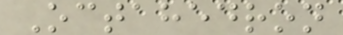Octahedron
